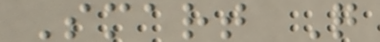Smart Q
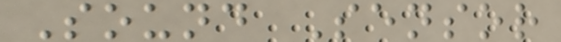Sound Sensor
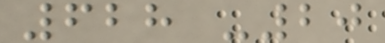628 -20
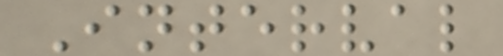Interval
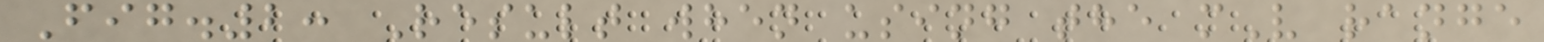Fig.2: Result when using the mV range
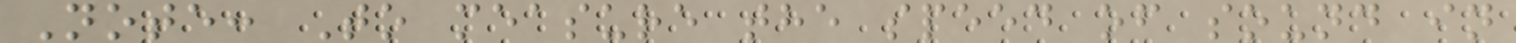Note: To measure the speed of sound in
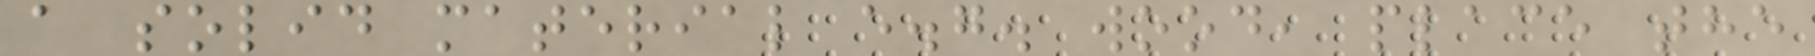a solid material e.g. wood, place the
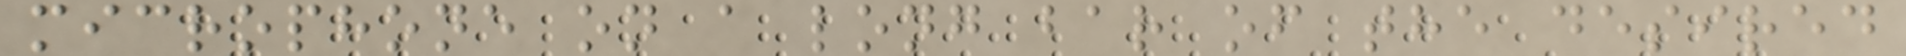microphone on a long bar of the desired
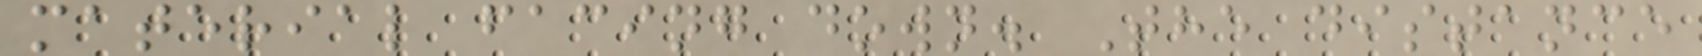material facing down. The distance
